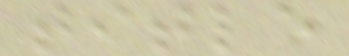title
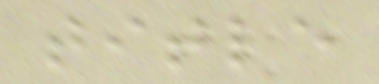title
